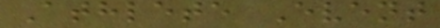Athlete Event
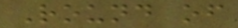Round of
